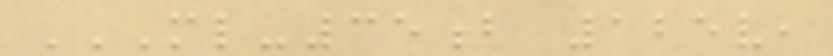ML-35B 125V,
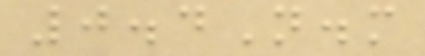0.4N.m
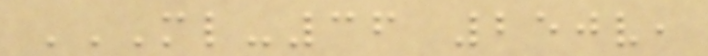ML-36 250V,
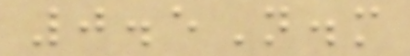0.5N.m
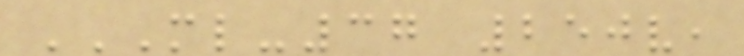ML-37 250V,
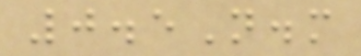0.5N.m
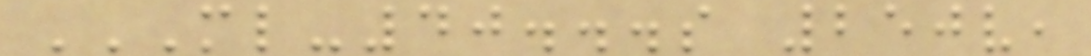ML-40...S 250V,
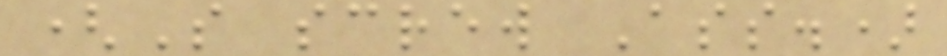(S screw Ass.)
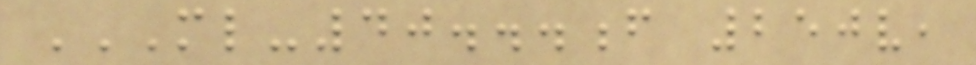ML-40...F 250V,
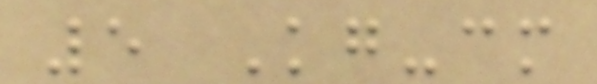5 Kg-cm
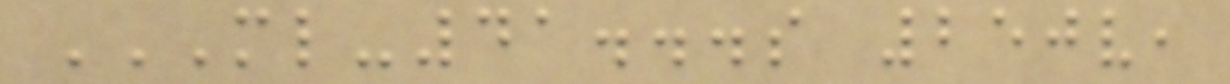ML-41...S 250V,
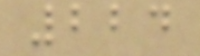224
